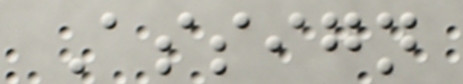Assign
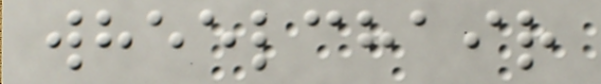wheelchair
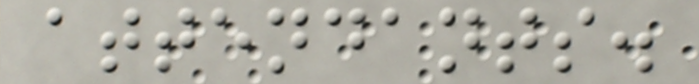attendants.
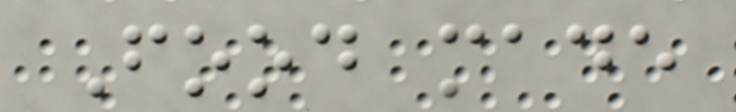Food made
